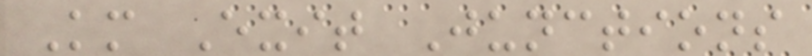Km Exit Junctions
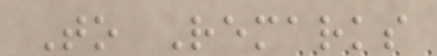To Remarks
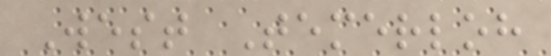West Temerloh
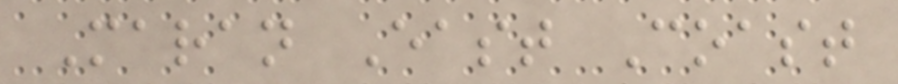Maran East Coast
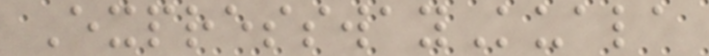ExpresswayKuala
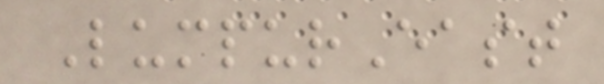LumpurEast
